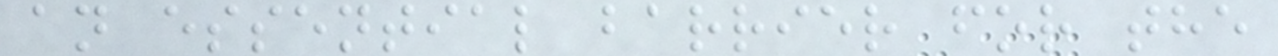an essential barrier for the
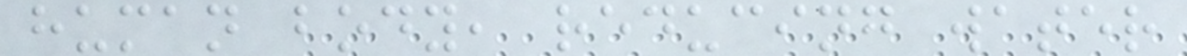human body, reducing water
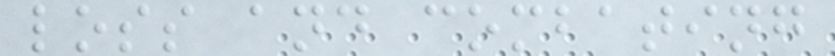loss and combating
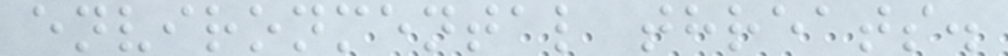environmental threats.
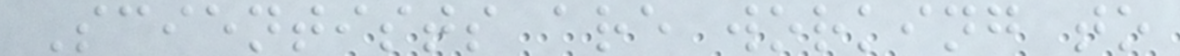Scientists are working to
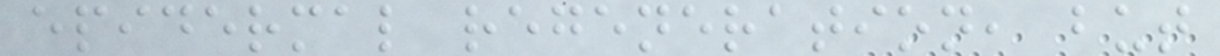epidermal regeneration, but
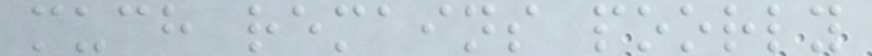much remains poorly
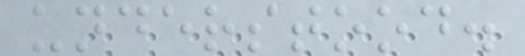understood.
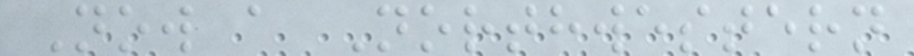Now a Northwestern
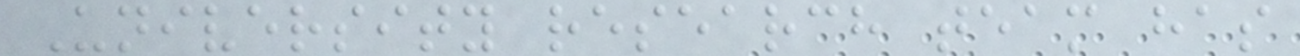University research team has
